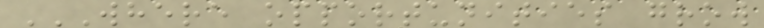WHERE OPPORTUNITIES GROW
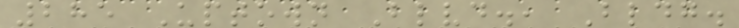285 Uptown Blvd., Bldg.
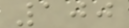100
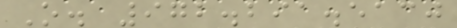O. 972.291.5130
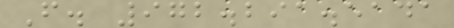F. 972.291.5141
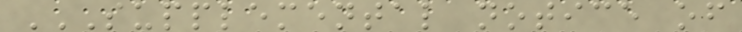SUPPLEMENTAL NOTICE OF
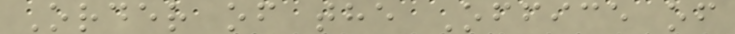Order of the Office of
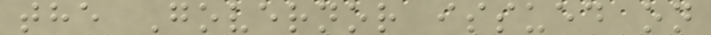the Governor issued on
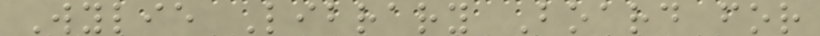Wylie Library Board for
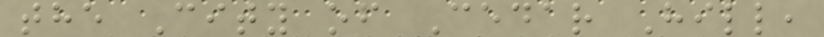the City of Cedar Hill,
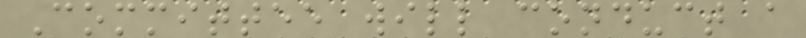Committee will conduct a
